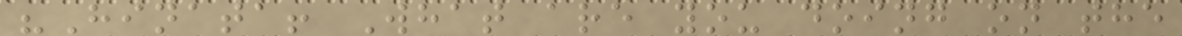"Hinata! What are you doing on the
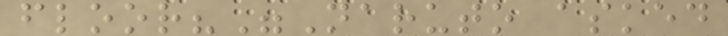floor?"Naruto asked
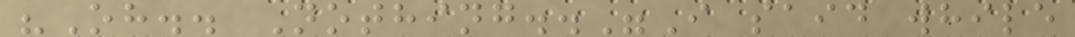"Oh.. Nothing.."I said while
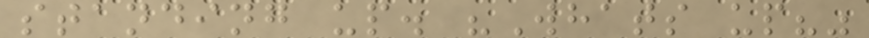standing up. "Whats up?"
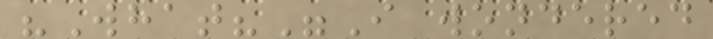"What?"I wondered
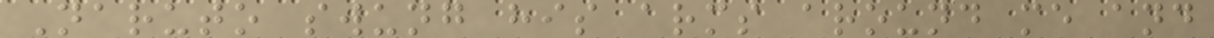Naruto swung his arms around me and
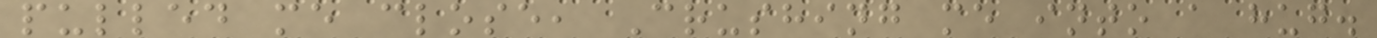pulled me close, Crushing me into a hug.
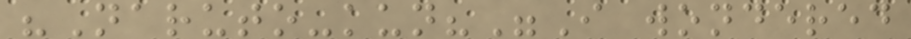"Naruto-kun?"I wondered
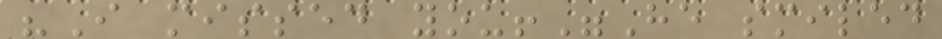"I missed you!"He smiled
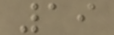19
